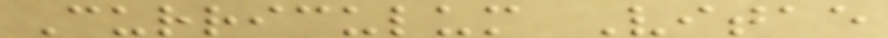Curriculum Vitae
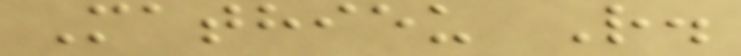Mathieu R.
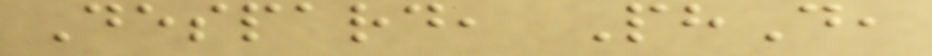Despard, PhD,
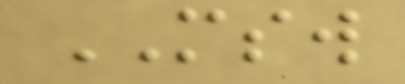MSW
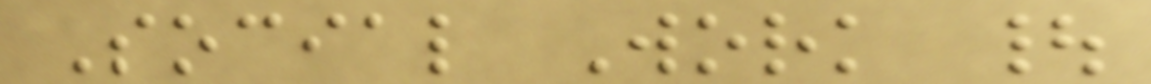Social Work |
